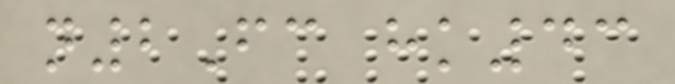n2Fc hk43
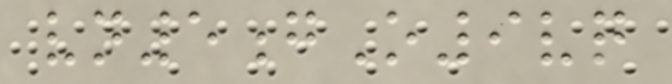vn5gO9vq
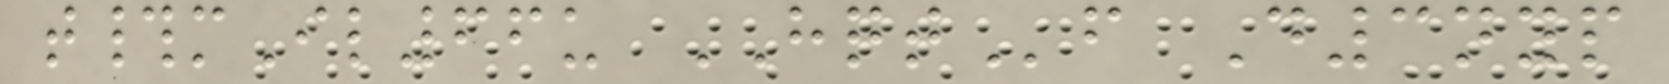t#mIl66u HQTf D3nyp
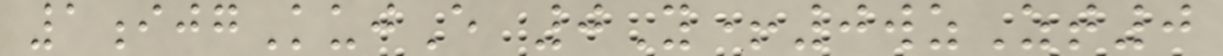1ijgKujE 0Y+0wzZt0
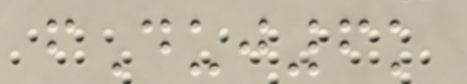fDuj6k
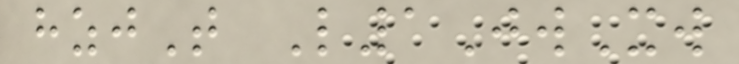hzjT L1JwXw
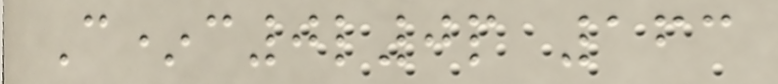C*c0l0p 163
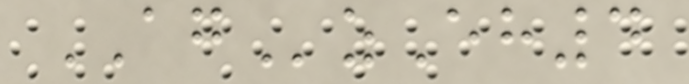AGzEh4
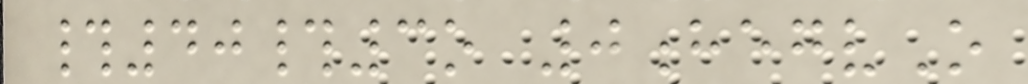#40#3o 0hegvO
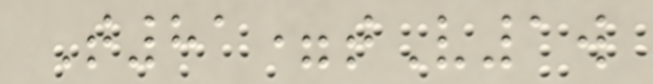T81=tV1w
